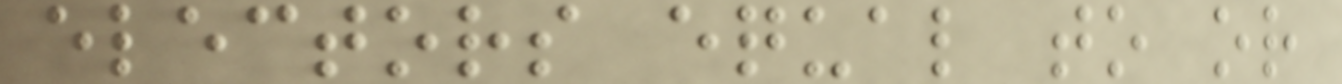electors equal to or
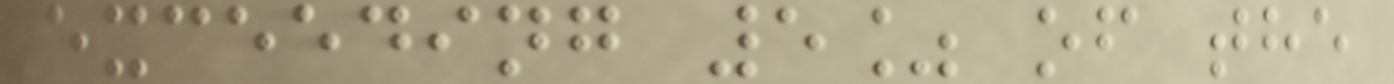exceeding 5% of the
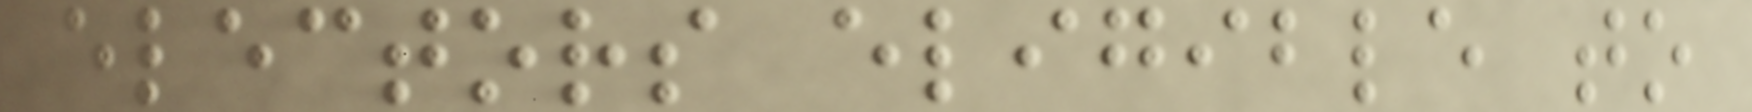electors eligible to
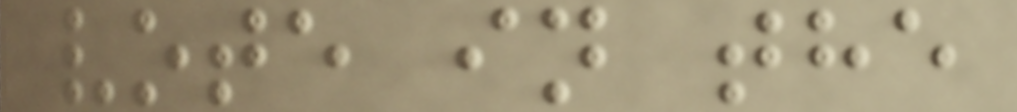vote in the
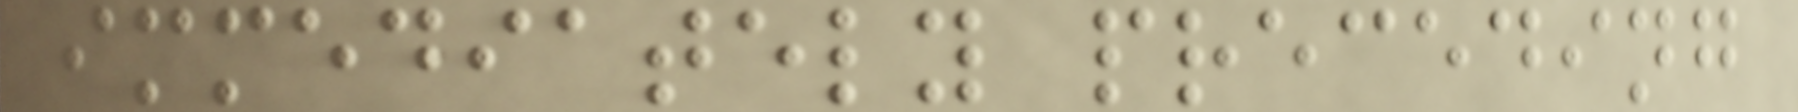immediately preceding
